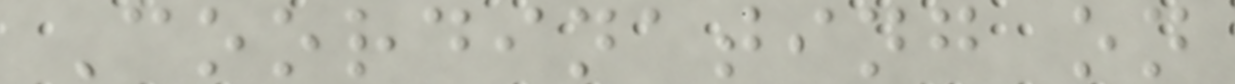Coordinating on
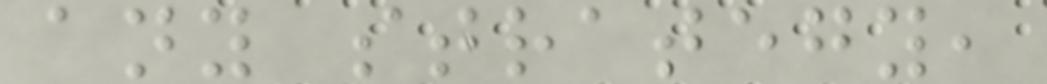any strategy,
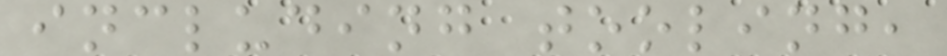including tooling,
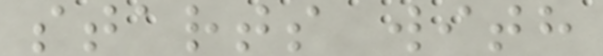starts with
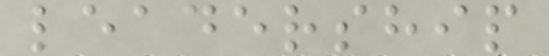leadership
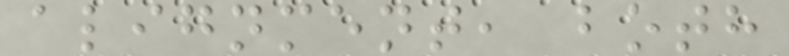alignment, both
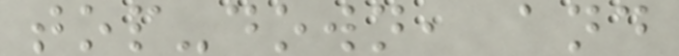top-down, and
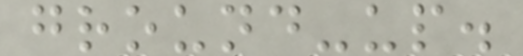ground-up.
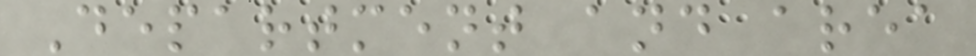Department and area
